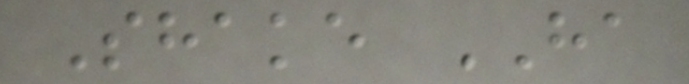Shake HA
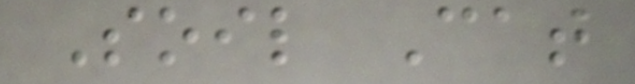Soil Cat
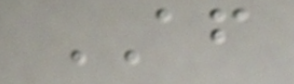AF
